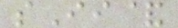sIi&
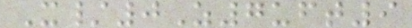X/0Z7uft9
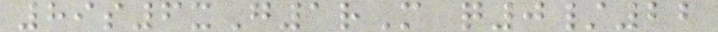89s6xG1rM q0/22
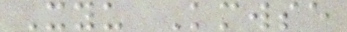Xyu Kmwse
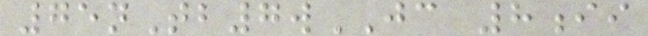75nTb7wJC 8ii
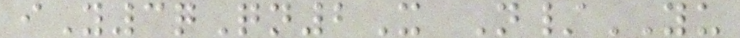iY3qQn2X N/YU
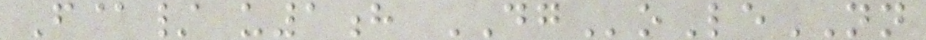F@/ u1h DGoLeNN
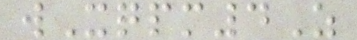wXqpm4Z
